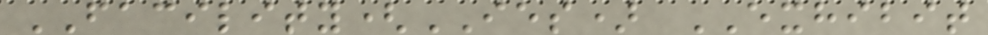FACILITY(IES) EXHIBIT
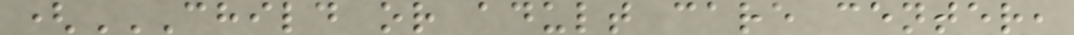(CHILD OR ADULT CARE CENTER,
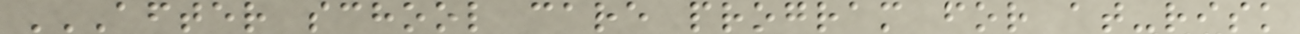AFTER SCHOOL CARE PROGRAM FOR AT-RISK
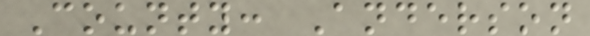County: Anderson
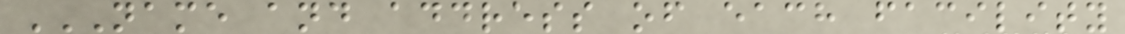NAME AND ADDRESS OF EACH FACILITY
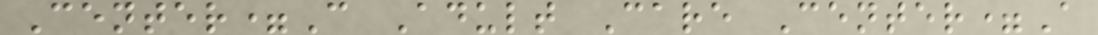Center=C Adult Care Center=A
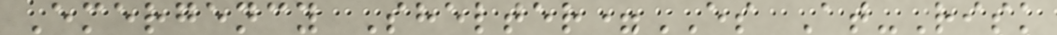Emergency Shelter=ES At-Risk
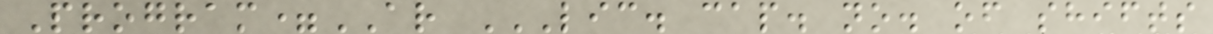Program=AR LIC. CAP. NO. OF SHIFTS
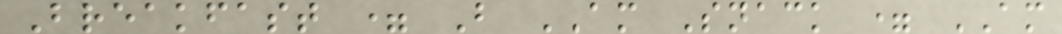Breakfast = B AM Snack = AM
